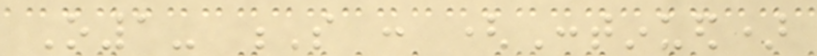O1- S : (Continued)
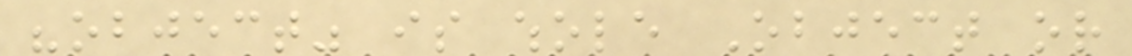"object" is whole Object or
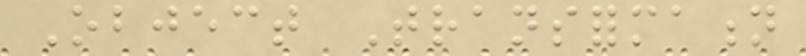Object Transformation
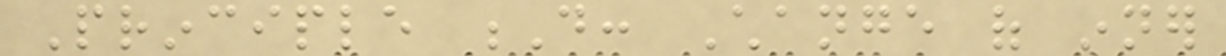Principle D: Change of inner
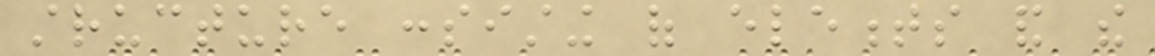structure consisting of elements and the
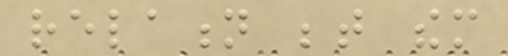relation between them
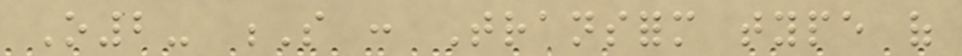O2- S : Transform type of
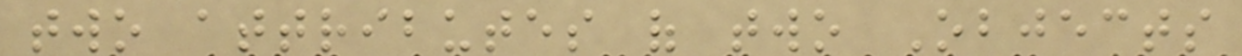two attributes of two Objects
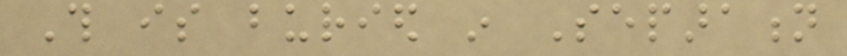This is buried in Separation
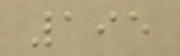195
